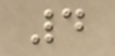4
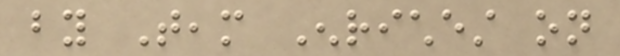by Team Enrichest on
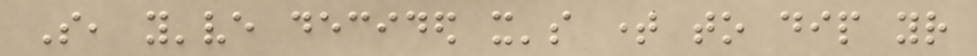So, you've decided it's time to dip your
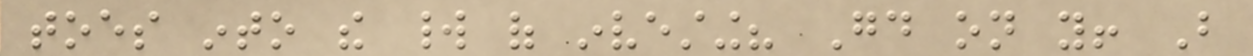toes into the world of investing? Good on you! But
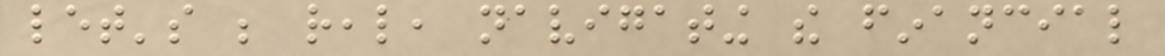let's be real, navigating the financial
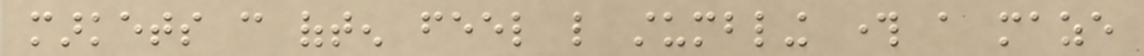markets can often feel like stumbling through a maze
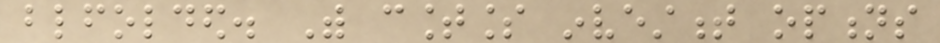blindfolded. With countless investment options
